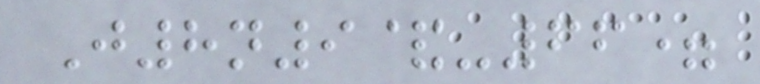J8n9&-66=
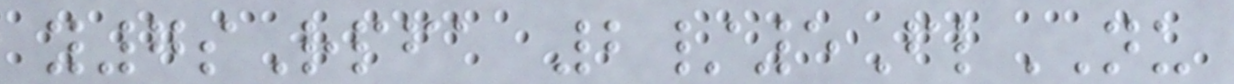y7sRpfa 2/5FlNU
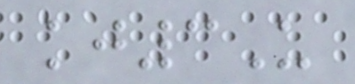kj3U
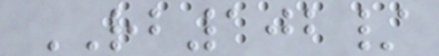RB102/
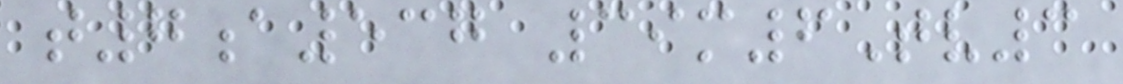t7a537 39m6Tv3
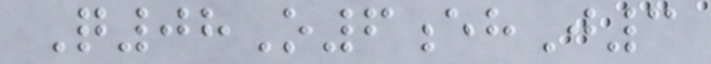Q08O6ehJ3
